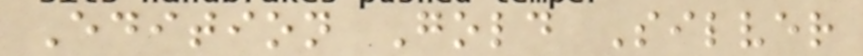Edition Gold Silver
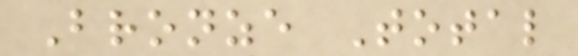Bronze Total
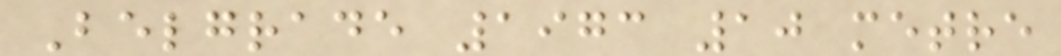Belgrade 1973 10 metre
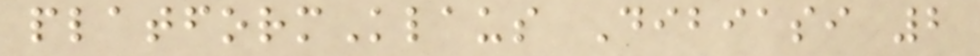platformKlaus Dibiasi 2
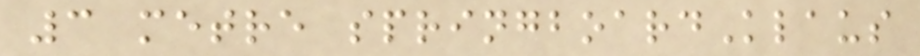3 metre springboardKlaus
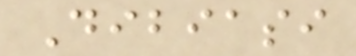Dibiasi
